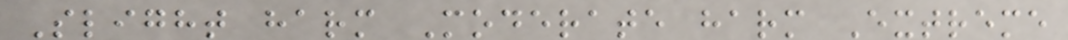Slight harm Moderate harm Extreme
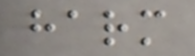harm
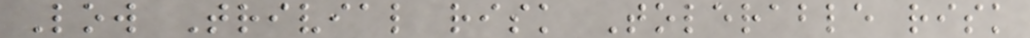Low Trivial risk Tolerable risk
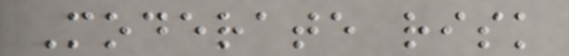Moderate risk
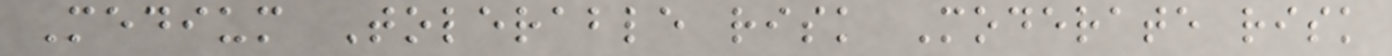Medium Tolerable risk Moderate risk
